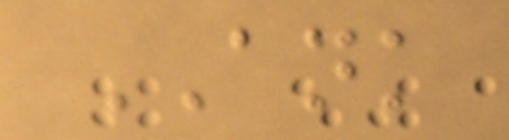ANK
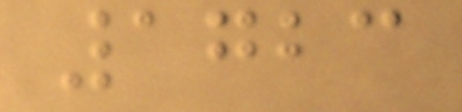1723
